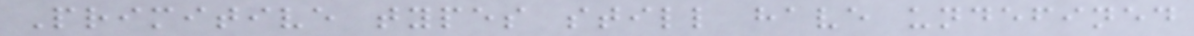Primitive types still have undefined
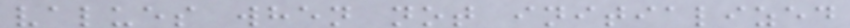values when not initialized
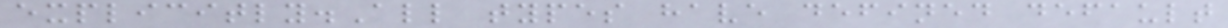explicitly.All types have defined default
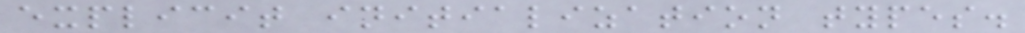explicit initialization types.
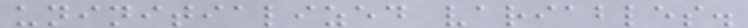uninitialized variables.
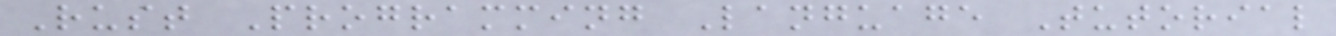Rust Programming Language Tutorial
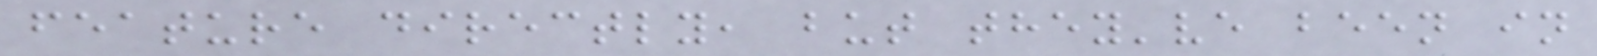feature directly, but they've been in
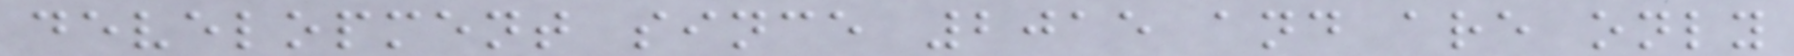development since 2015 and are only
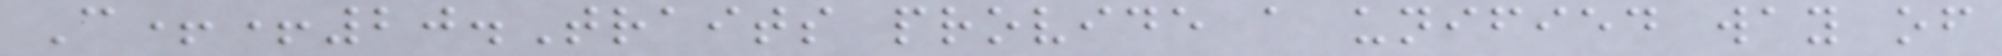C++20.Traits provide a unified way of
